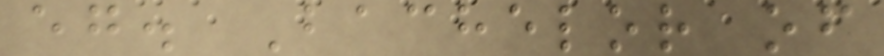eg. Bachelor of
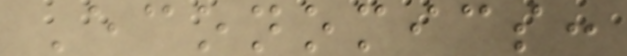Economics:
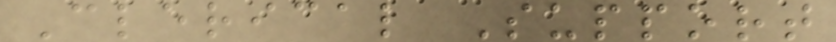Clerical Support
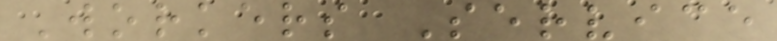Workers Service
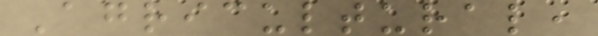Agricultural,
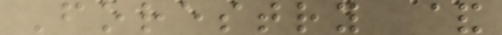Forestry &
